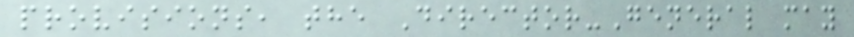provisions, the Director-General may
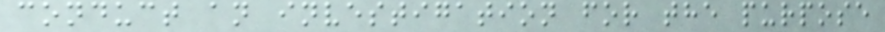conduct an investigation for the purpose
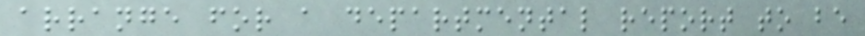arrange for a departmental report to be
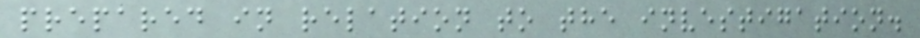prepared in relation to the investigation.
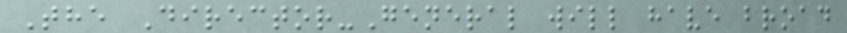The Director-General will have broad
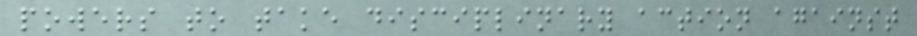powers to take disciplinary action against
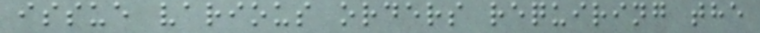issue various orders requiring the
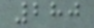280
